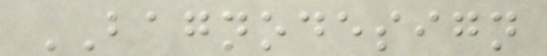BAGNODESIGN
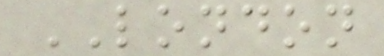LONDON
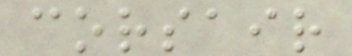corsair
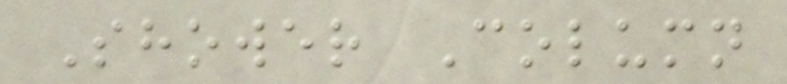Shower Column
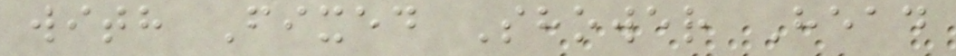with Fixed Shower Head
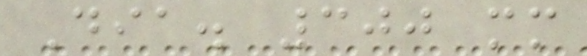Dia. 300 mm
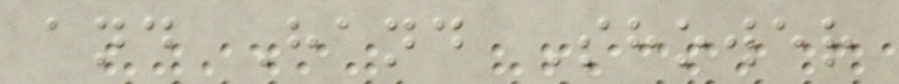and Hand Shower
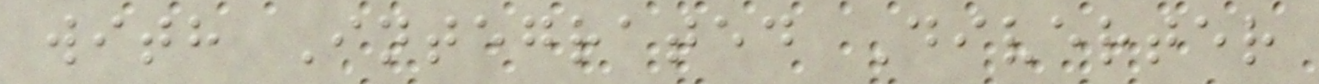with Integrated Diverter
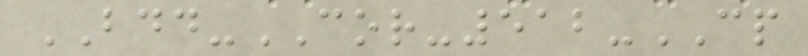BDD-COR-512-CP
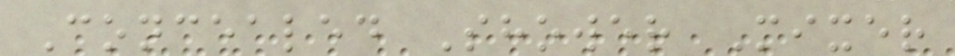Concealed Shower Mixer
